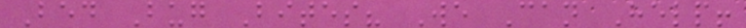Bed Bug Bites? We Can Help!
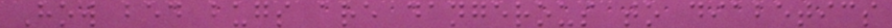How bed bugs are dangerous to diabetics
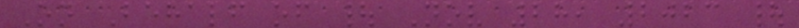On Behalf of | Nov 28, 2023 |
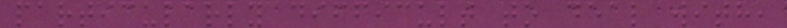particularly difficult to deal with,
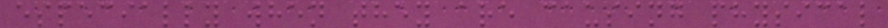especially when they are causing physical
